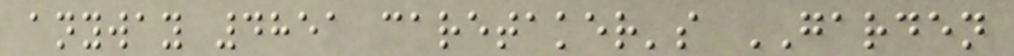anyway 4851 caretaker's GARDEN
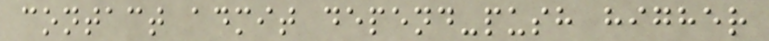contact admit depend-push higher
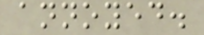annoyed.
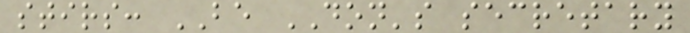stirs: BE DON's secretary
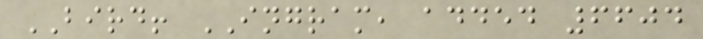BIRD! INGRAM, added 6604
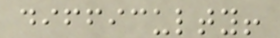difficulty!
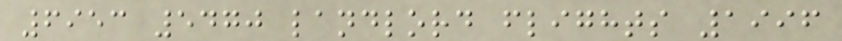6953 5470 landlord flights 1996
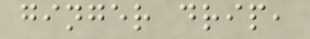ginger drip,
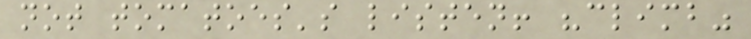not tomatoes's listen! "climb"
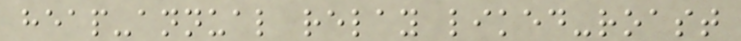heap-annual relay liked-roast
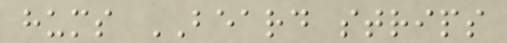hums BEARD strips
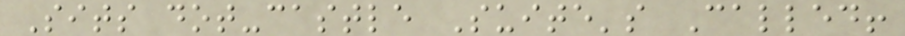Sits dot-castle Suite's Called!
